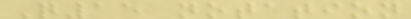Q15 notation
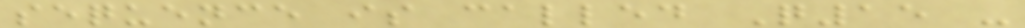sequence is called Q15 -
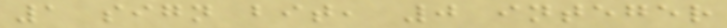1 sign bit, 0 integer
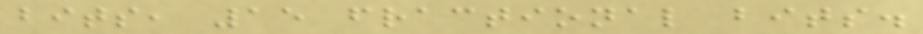bits, 15 fractional bits.
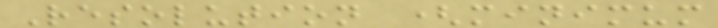Resolution (minimum
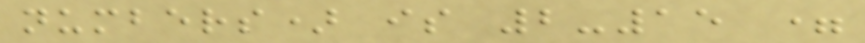numbers) is 2-15 =
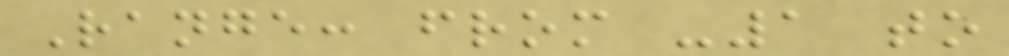Range: from -1 to
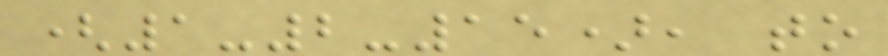(1-2-15), to
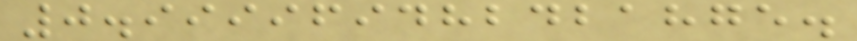0.999969482421875.
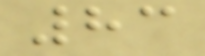83
